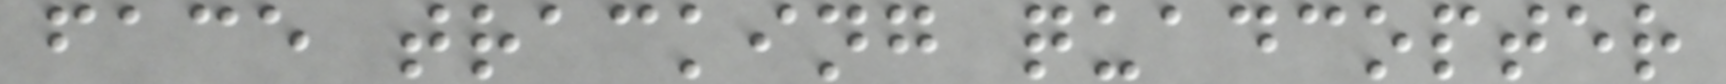face tracking quadcopter
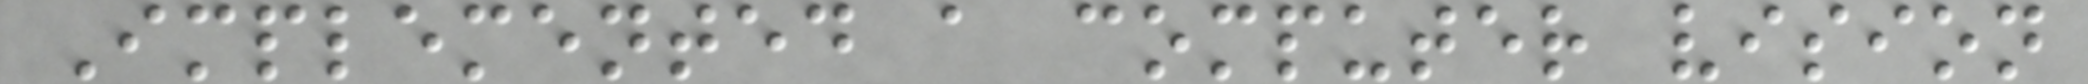Implemented a computer vision
